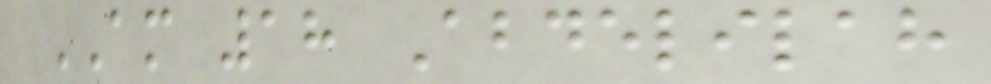AM 18 Abdelilah
